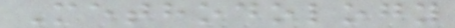Methodology
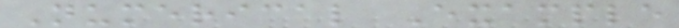Numerical Example
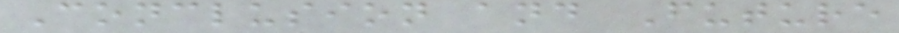Conclusion and Future
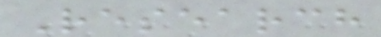Research
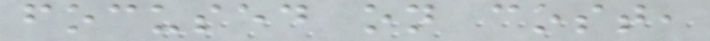focused on cost,
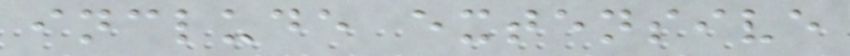include extensive
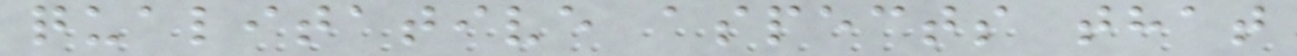qualitative aspects that
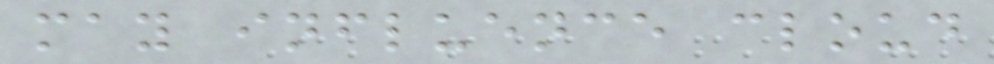may influence cloud
